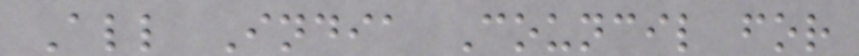All India Council for
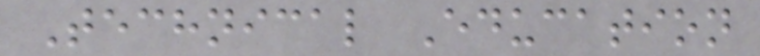Technical Education
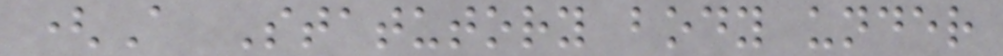(A Statutory body under
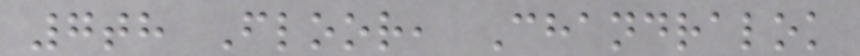7th Floor, Chandralok
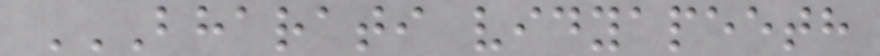BHARATI VIDYAPEETH
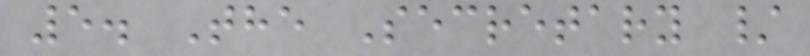5. The Secretary /
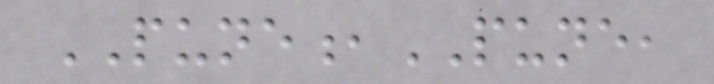PUNE,PUNE,
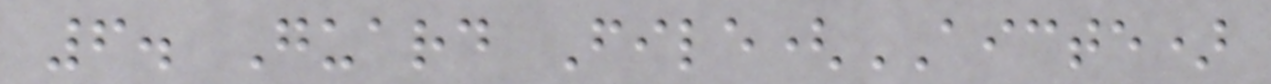6. Guard File(AICTE)
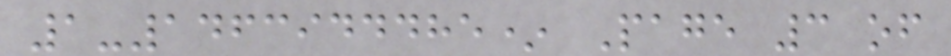1-1463944485* Page 3 of
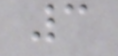3
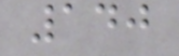140
